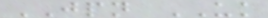JPN UK
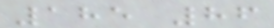185 86
